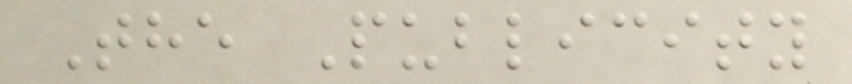The Publicity
